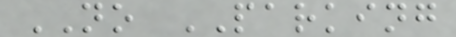NO PARKING
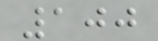100
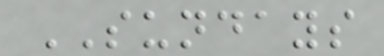SUNDAYS
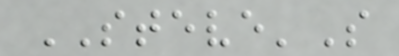STEVE'S
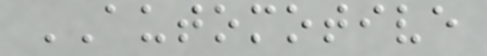AUTOMOTIVE
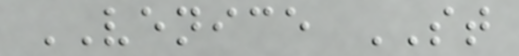VENICE ST
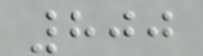800
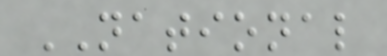NATIONAL
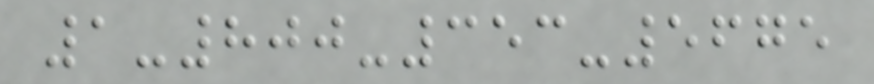1-800-353-5675
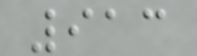913
